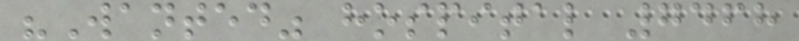"Wanted" hospital 7468
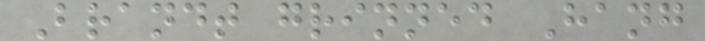Brandt grinned Hang
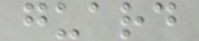guard
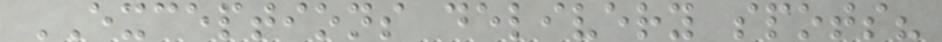EXCEPTIONS delivery spots?
